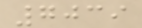7039
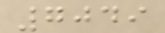7049
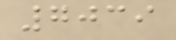7039
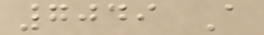7049 A
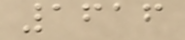1616
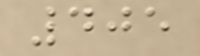405
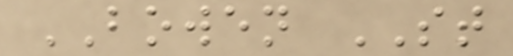BOWEN ST
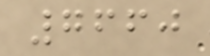7660
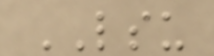LSU
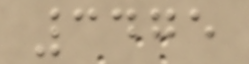3475
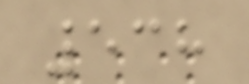538
